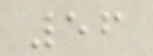56
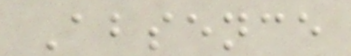Absence
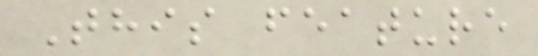This feature
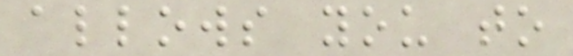allows you to
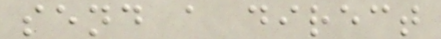send a direct
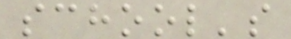school's
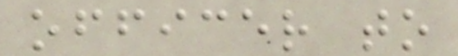officer to
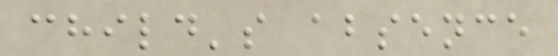child's absence
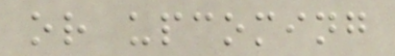or upcoming
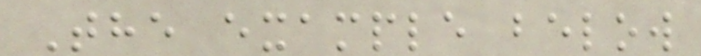The example below
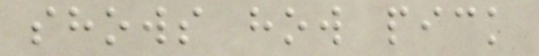shows how pick
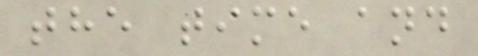the time and
